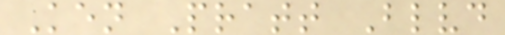Ken Pratt Blvd
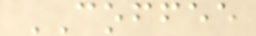COFFEE
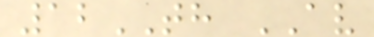12TH AV
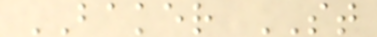BAKER ST
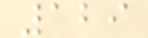129
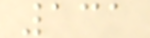131
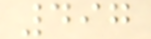497
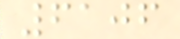6106
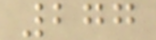277
